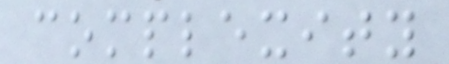complexity
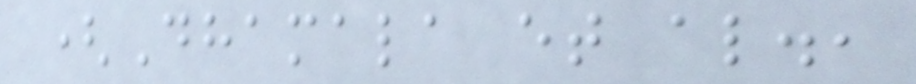(Dhamala et al.,
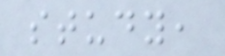study,
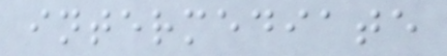intermediate
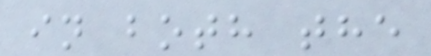in both the
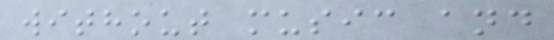without music and
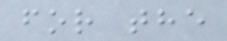for the
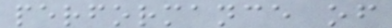performance of
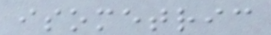isometric
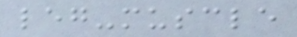leg-muscle
